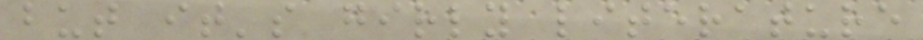but it's girly literature
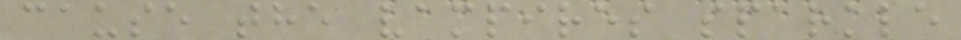cause the vampires sparkle
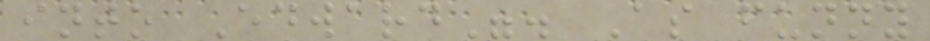into Edward". As funny
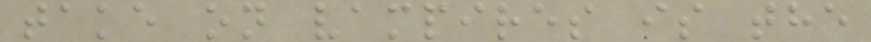take on vampires is the
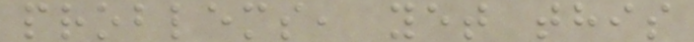problems, yet this
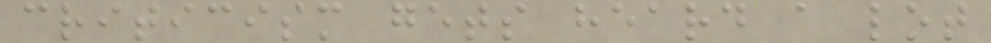criticism gets heard a lot
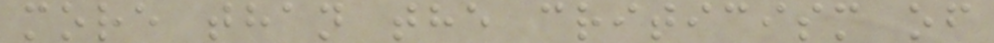more than the criticism of
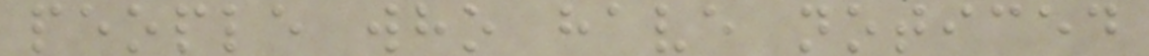people who have noticed
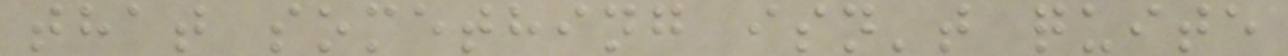that something isn't quite
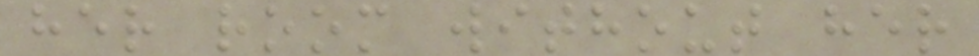her room without her
